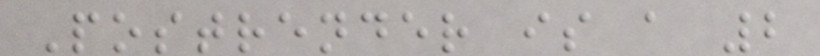Postrender is a 2
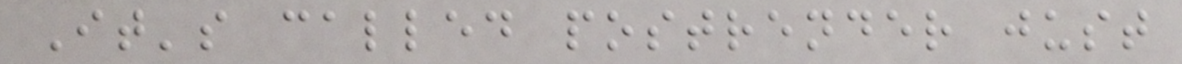It's called postrender just
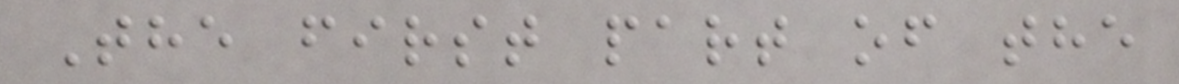The first part of the
